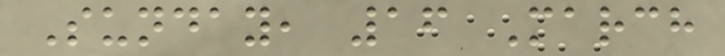Sunday, 16 March
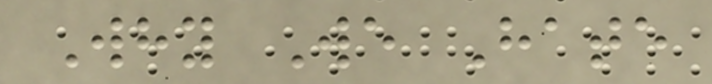Why We Hate
